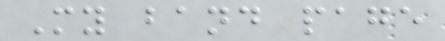My band page
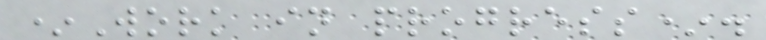*Work in progress*.
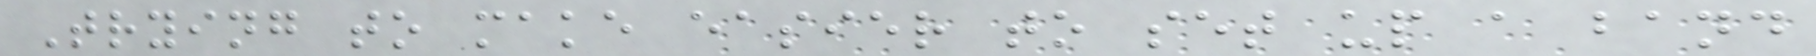Trying to make easier to set up a band
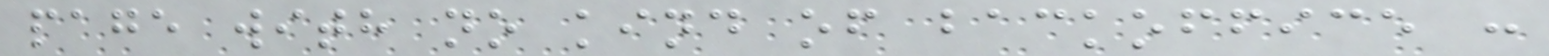page with no kind of backoffice :
